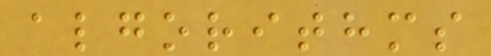algorithms
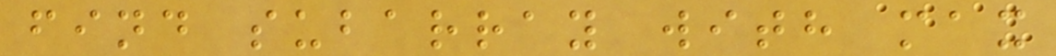find subarray with max
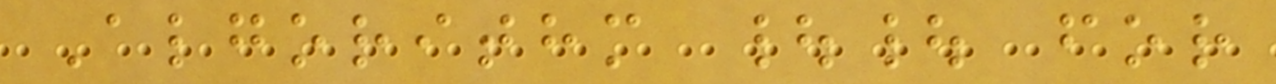Algorithm || for
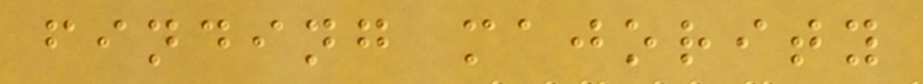finding majority
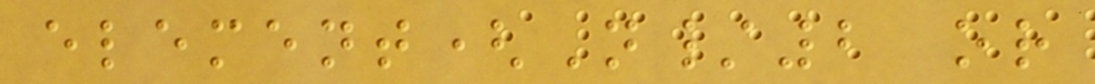element(N/2 or
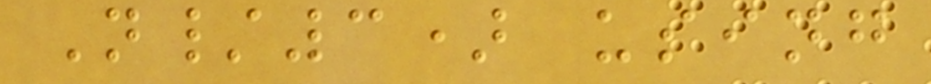N/3) using
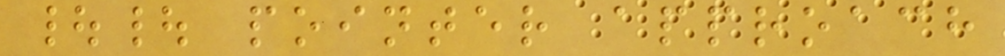|| pointer approach
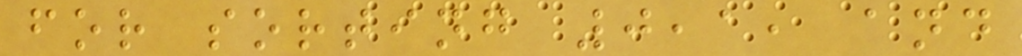for sorting 0,1, and
